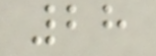28
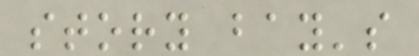story bay's
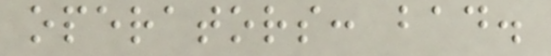operators: bad.
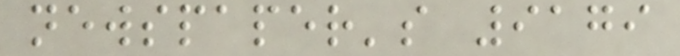newspaper's 9179
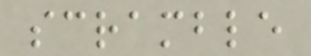scramble
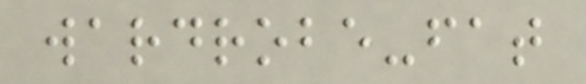wardrobe-fat
